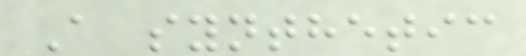A synthetic
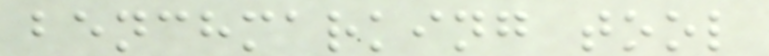benchmarking tool
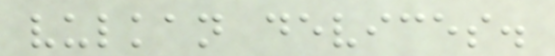vulkan devices.
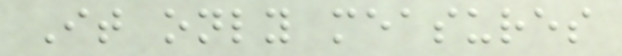It only measures
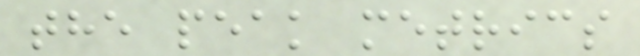the peak metrics
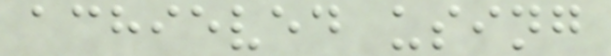achieved using
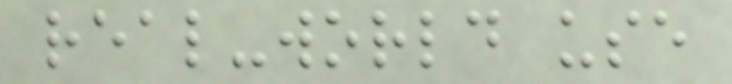real-world use
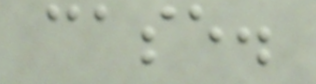case.
